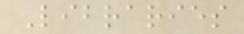Libraries
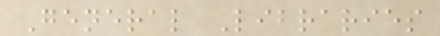General Libraries
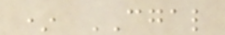* CGAL
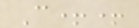C++
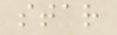star
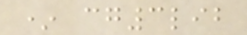* cg3lib
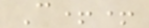C++
